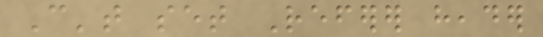Can't set Referer header
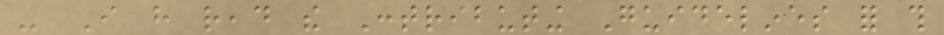- I have read the Contributing Guidelines for this
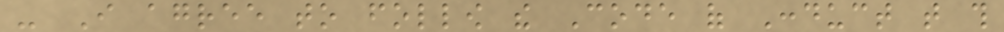- I agree to follow the Code of Conduct that this
